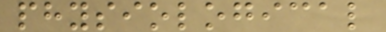physiological
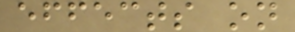effects on
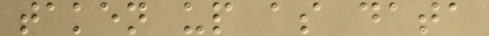taken up as data
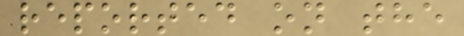reported on the
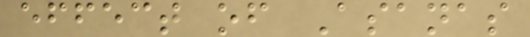effect of Asanas
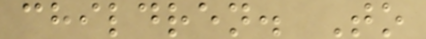children. To
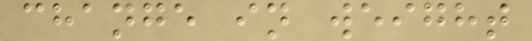change in weight
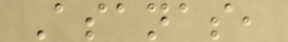Asanas,
